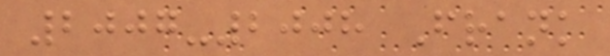2007-2008 Frank
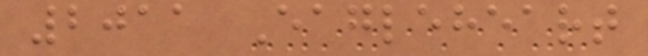2011 Eagleheart
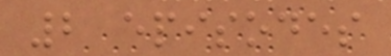2 episodes
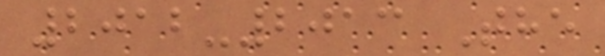2012-2013 The
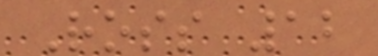Ross 12
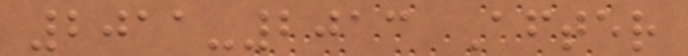2011-2013 After
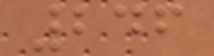246
